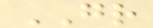GR
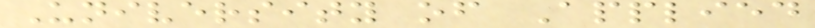University of Applied
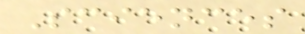Sciences
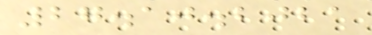27.10.2021
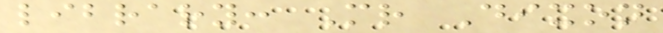library: Mr Dixon
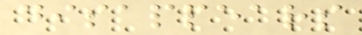disappears
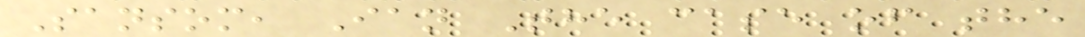Sansom, Ian The case of the
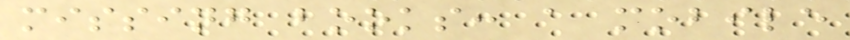missing books: a mobile
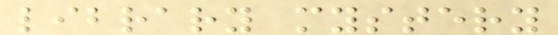library mystery
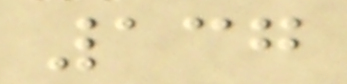137
